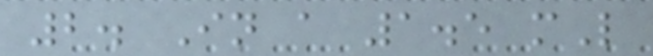2. In a 1.5 mL
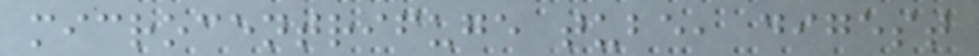microcentrifuge tube, digest
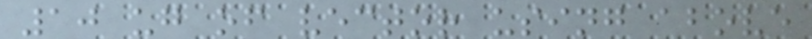10 ug of vector using above
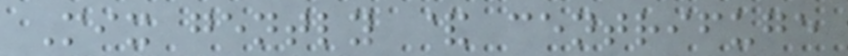Mix gently & centrifuge
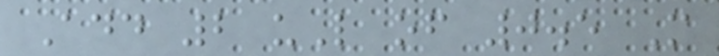Add 2 uL of 0.5 M
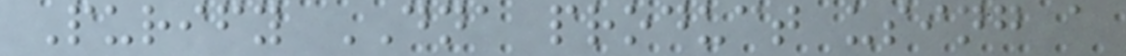Purify DNA product using a
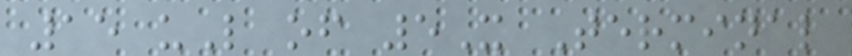15 uL of 5X Terminal
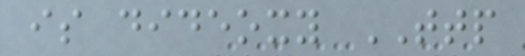is dideoxy TTP
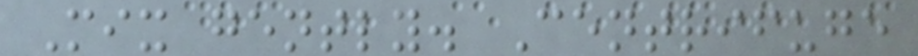Mix gently. Centrifuge
